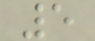5
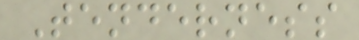Tenderness
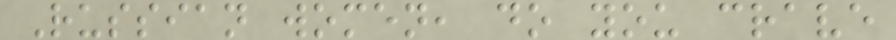Russian women, do you crave
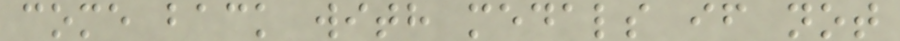come back with medals if not
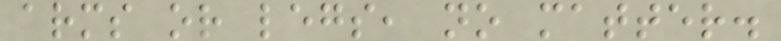arms or legs, no matter.
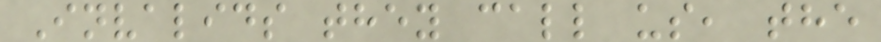Invalids they call us, the
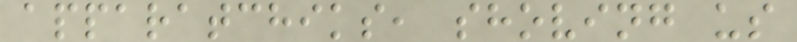apparatchiks, shoving us
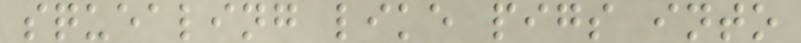squealing like pigs into
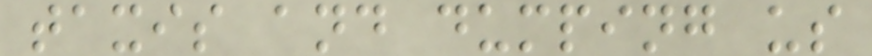taxis and dumping us
